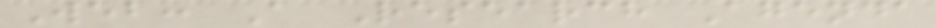Web: A Research Agenda
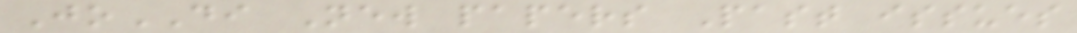JoDI New papers Past issues
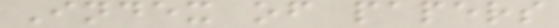Index of papers
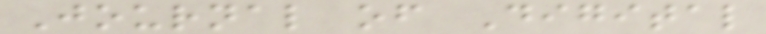Journal of Digital
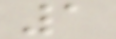1
